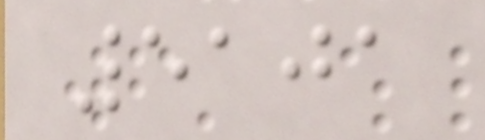5101
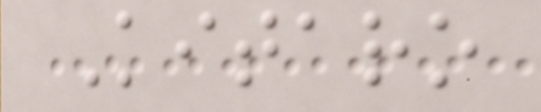Kitaro
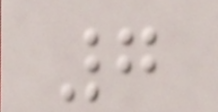7
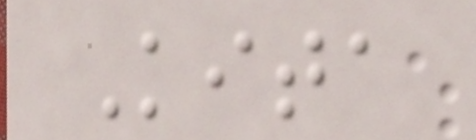Kita
